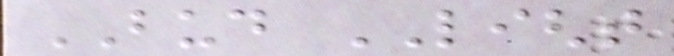BUD LIGHT
